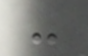-
